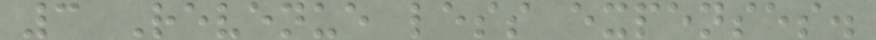3 Revenue less expenses.
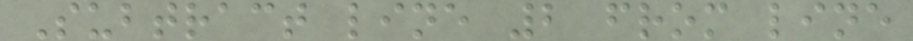Subtract line 2 from line
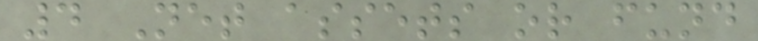4 Net assets or fund
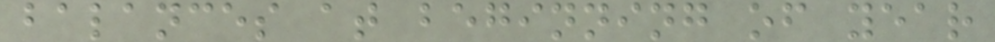balances at beginning of year
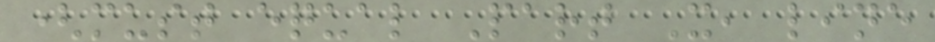(must equal Part X, line
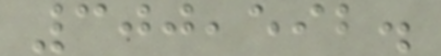300,592.
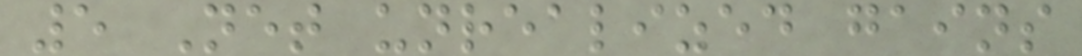5 Net unrealized gains
